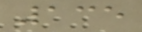135
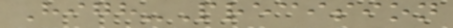High-Precision
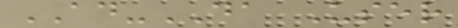AD-DA User
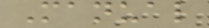Manual
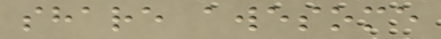share awesome
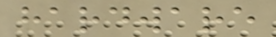hardware
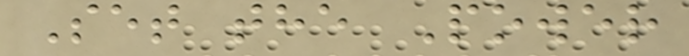Set the Power
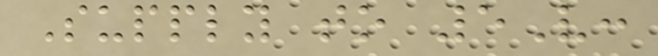Supply to 5V:
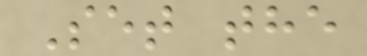Set the
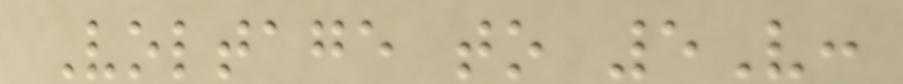Voltage to 5V:
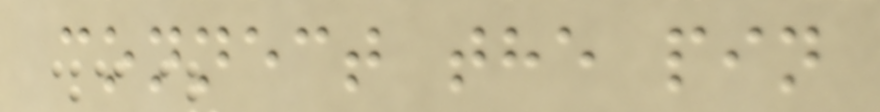connect the pin
